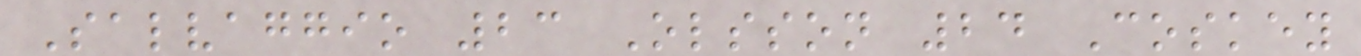Salvaggio 23 Olsson 24 Coskey
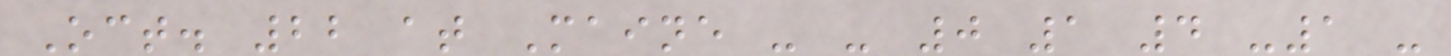Oct. 22 at Maine - - 0 1 4 -1 -
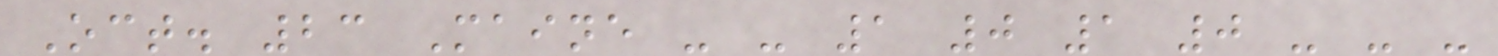Oct. 23 Maine - - 1 0 1 0 - - -
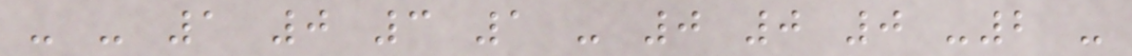- - 1 0 3 1 - 0 0 0 -2 -
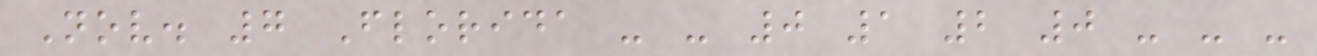Nov. 7 Florida - - 0 1 2 0 - - -
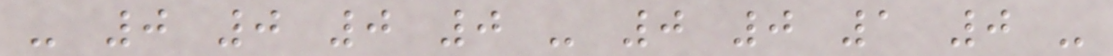- 0 0 0 0 - 0 0 1 0 -
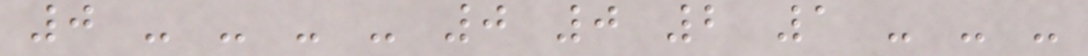0 - - - - 0 0 2 1 - - -
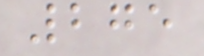275
